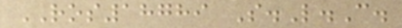ROS18789 S.L.C.
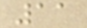11
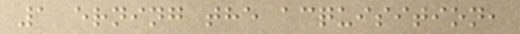1 erning the acquisition,
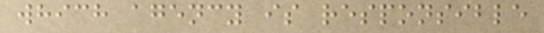which agency is responsible
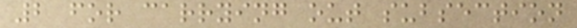2 for carrying out subsection
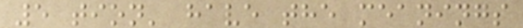5 tion' have the meanings
